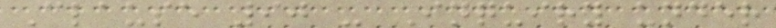Clause 90 - Inquiry under
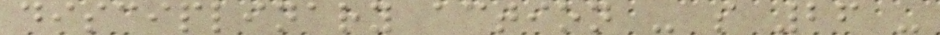disciplinary action - s 26 -
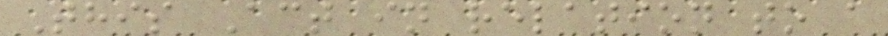This Act in relation to a
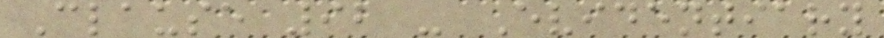Clause 92 - Evidentiary
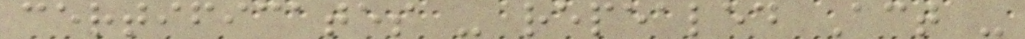certificates - repealed Act -
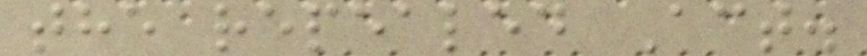the repealed Act.
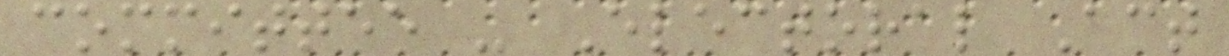committee - Electoral Act
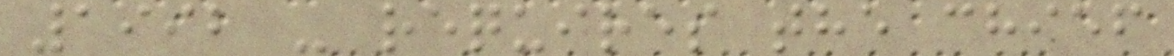1992 - requires the chief
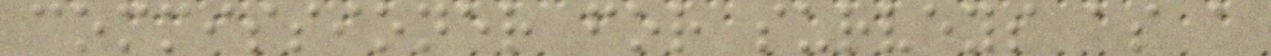commissioner for surveys as a
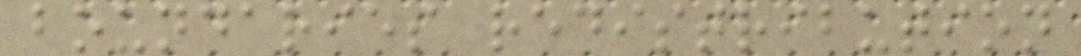boundaries redistribution
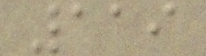119
